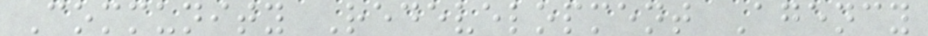Community Redevelopment Agency
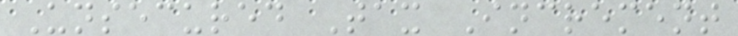Unsecured Tax Increment
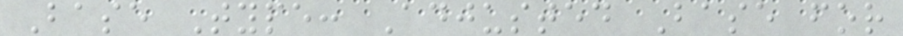Base Type: Adjusted Base for
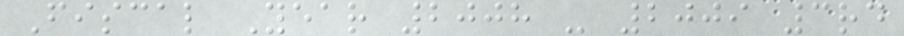Fiscal Year 2008 - 2009 3rd
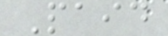Paid
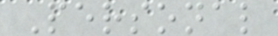Personal
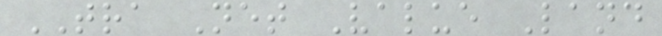TRA Net Value Land
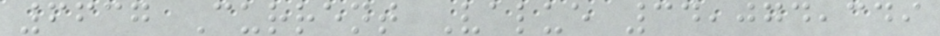6637 Current Value 34,074,349
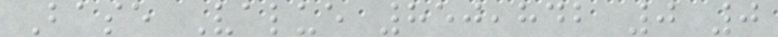Base Value 850,842 0 0
